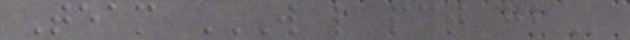Team W L PCT GB
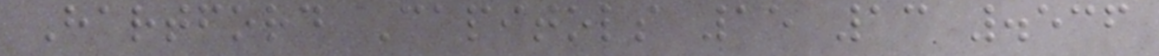Hartford Capitols 15 13 .536
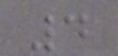4
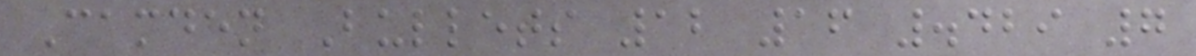Camden Bullets 12 16 .429 7
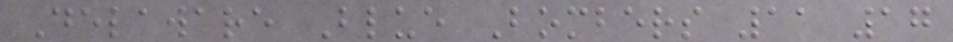Delaware Blue Bombers 11 17
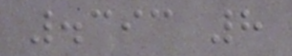.393 8
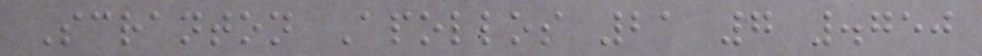Scranton Apollos 21 7 .750
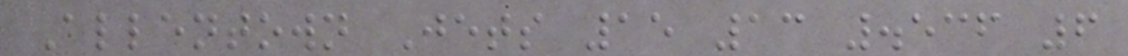Allentown Jets 15 13 .536 6
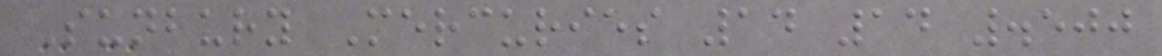Sunbury Mercuries 14 14 .500
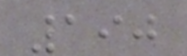190
